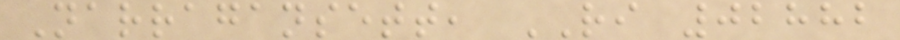Narragansett, RI 02882
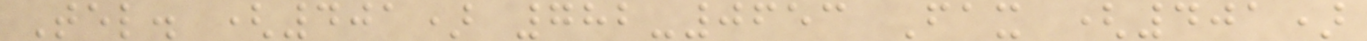Tel. (401) 782-0653 Fax (401)
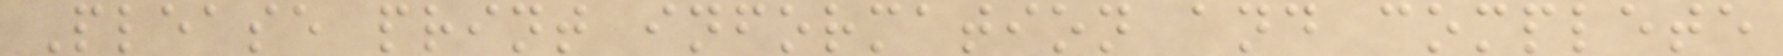Please print information and complete
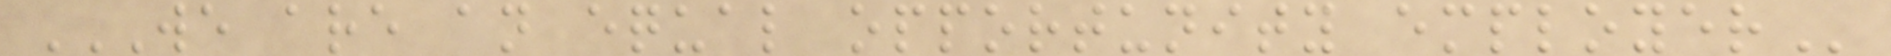WE ARE AN EQUAL OPPORTUNITY EMPLOYER
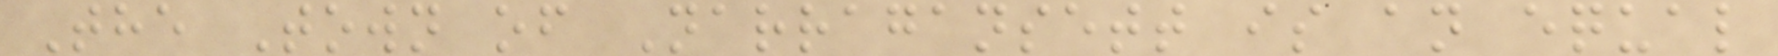The Town of Narragansett is an equal
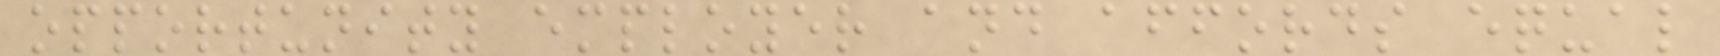opportunity employer and affords equal
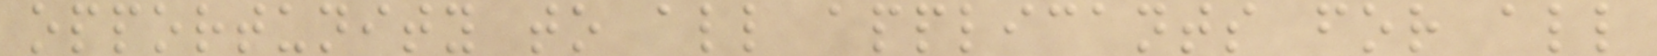opportunity to all applicants for all
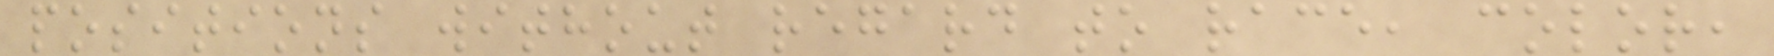positions without regard to race, color,
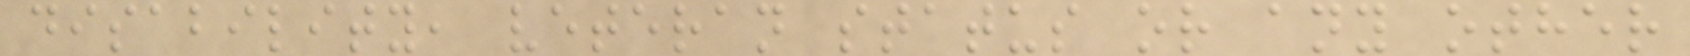disability, veteran status or any other
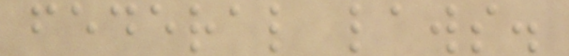federal laws.
